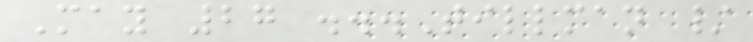May 27 ...Tillman /
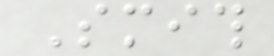Smith
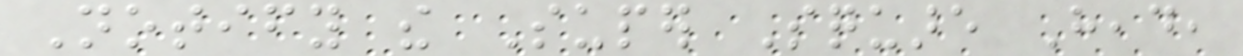Notify the Super Square Head,
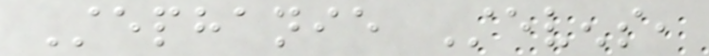Stephanie Stevens,
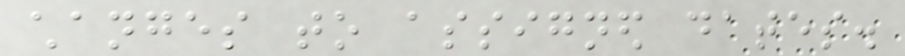changes to assigned dates.
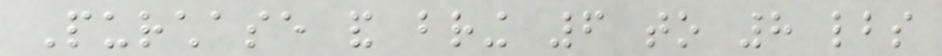Purchase and bring 6 to 8 lbs
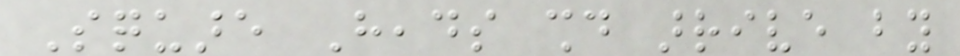Square Heads should arrive by
